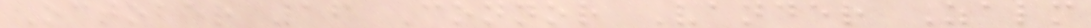October 16 Connor Vander Zalm
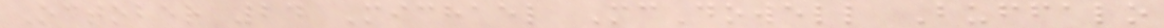October 24 Michael McDowell Buffalo
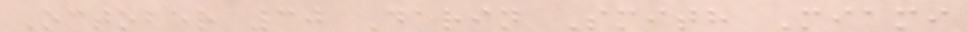October 30 Darin Smith Miami
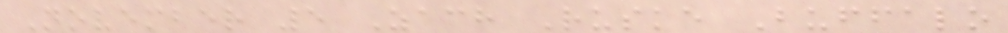November 5 Zach Ruske Buffalo
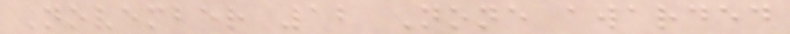November 12 None awarded
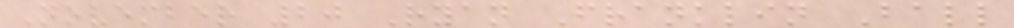November 20 Ryan Franklin Ball
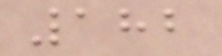182
